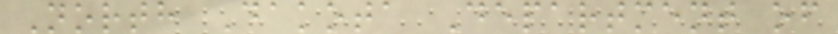North Dakota Department of
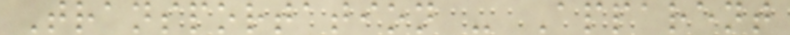Transportation - Apparent
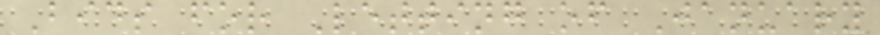Bids for Letting of January
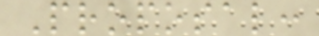Proposal:
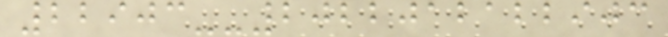22903--2022012122903
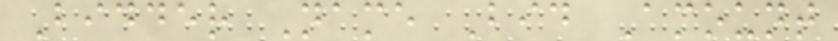Bidder Name Bid Amount
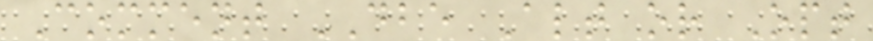Comment DBE Alt or Opt
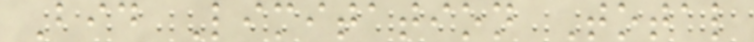Bid Limitation Total
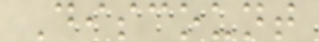Discount
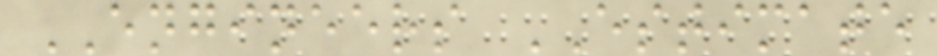ENGINEERS ESTIMATE
